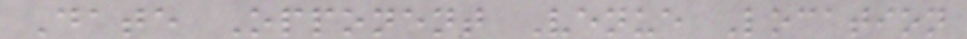Date Opponent Venue Location
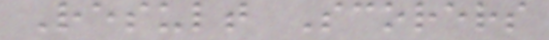Result Scorers
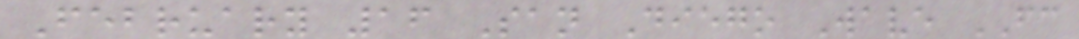February 16 San Diego Wave FC
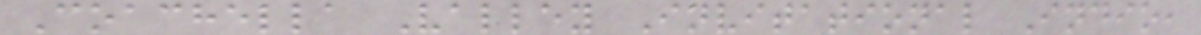Coachella Valley Invitational Indio,
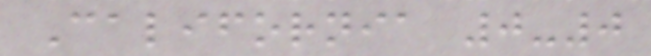California 0-0
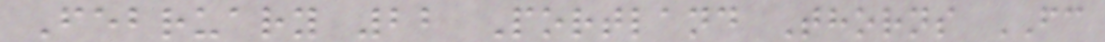February 22 Portland Thorns FC
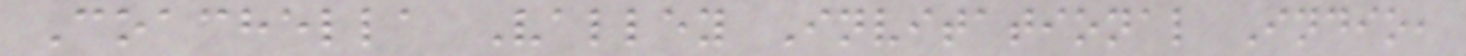Coachella Valley Invitational Indio,
